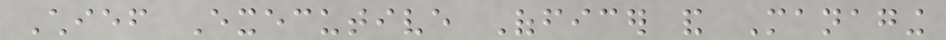Chief Executive Officer and Managing
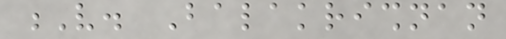V. Balakrishnan
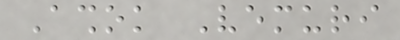Ashok Vemuri
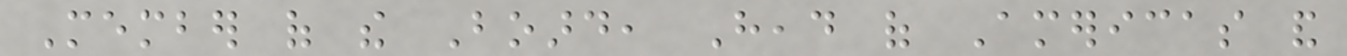Member of the Board, Head of Americas and
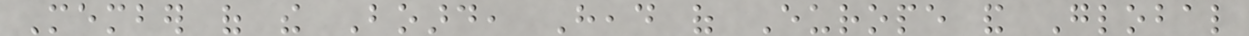Member of the Board, Head of Europe and Global
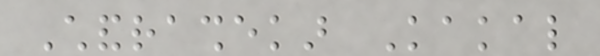Chandrashekar Kakal
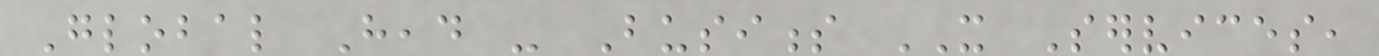Global Head - Business IT Services,
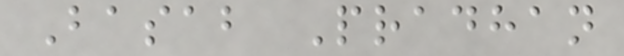Basab Pradhan
